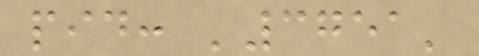pid: '3751'
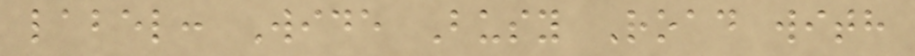label: Wide Busy Road with
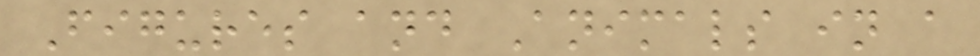Figures and Animals in a
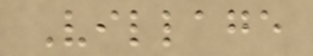Village
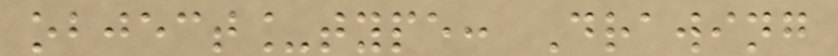object_type: Drawing
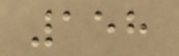158
